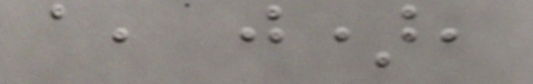a, j),
